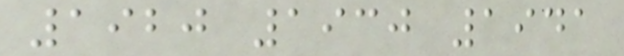1920 1930 1941
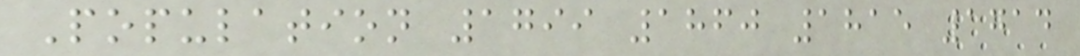Population 1799 1860 1815 1714
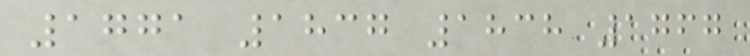1771 1837 1838 1767
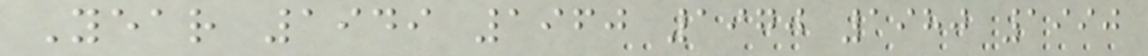Year 1949 1960 1970 1980 1990
